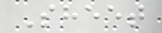Sheet
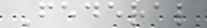Federal
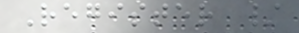Register /
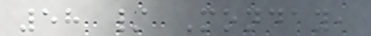58 / Monday,
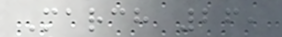March 26,
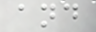and
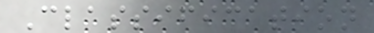Classification
